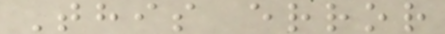This error
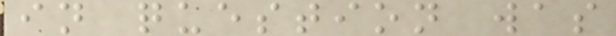in question was
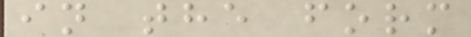in the form
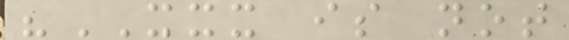"XXX is not
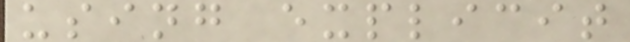using explicit
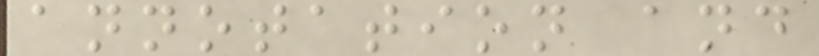annotation and
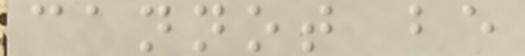cannot be
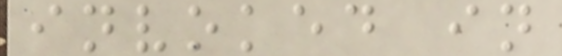invoked in
